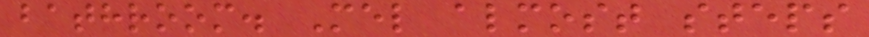bathroom. Mel almost steps
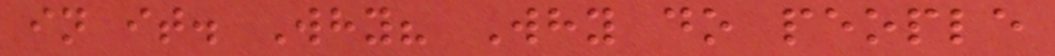in it. Why? Why do people
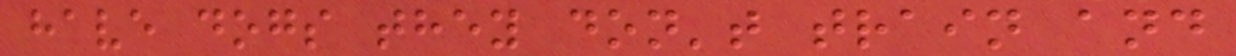have dogs they don't train and
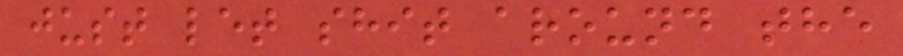just let shit around the
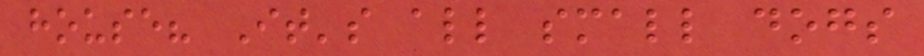house? It's all small dogs
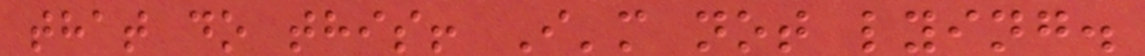that do this! I'm not lying.
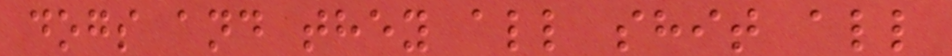dogs and they all shit all
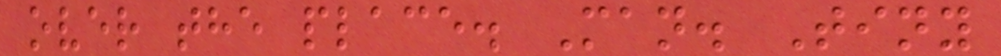over the place. Man. Tiny
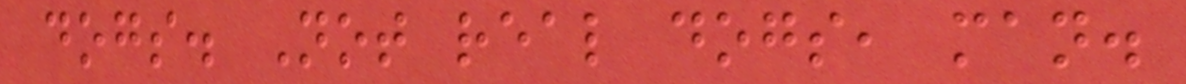dogs. Not real dogs, man.
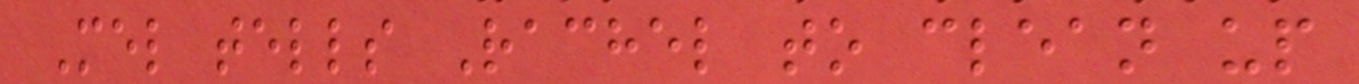Mel tells Rachel to clean up
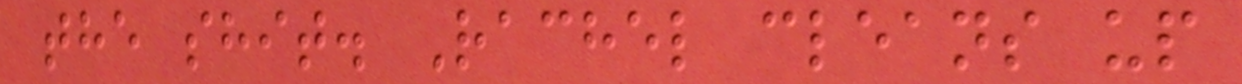the shit. Rachel cleans up
